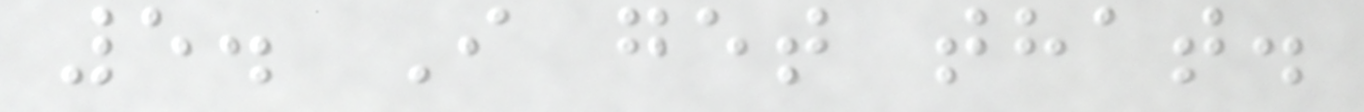5. I get that.
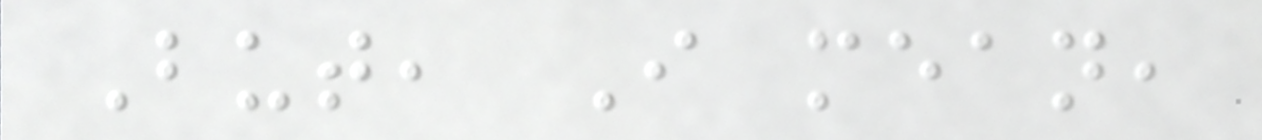But, I mean,
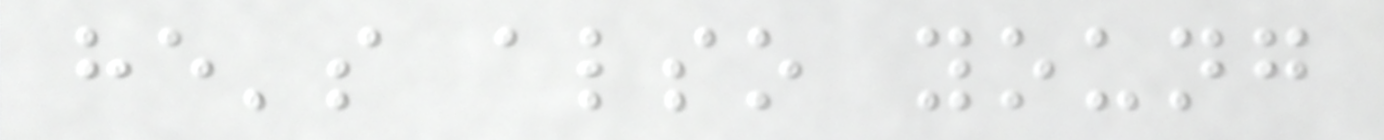he's also young
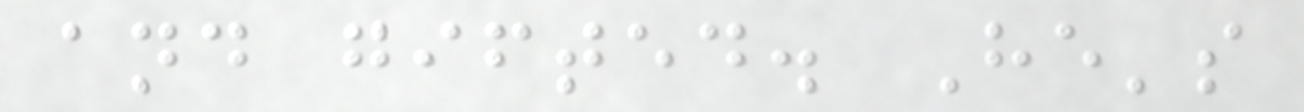and gifted. He's
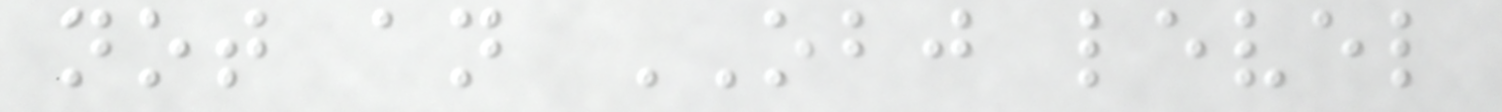not an OBJ level
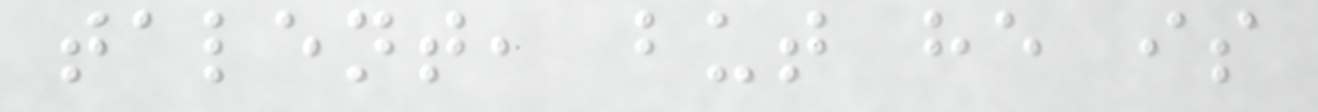talent, but he is
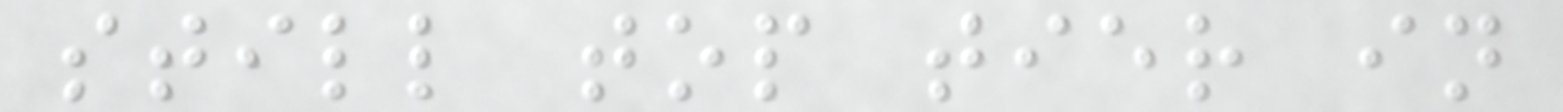still top tier in
